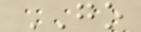GO
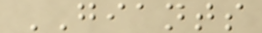GIANTS
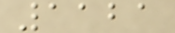1121
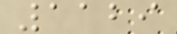1129
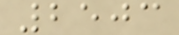2503
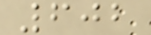602
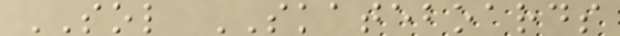SOL SKATEBOARDS
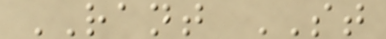RANT ST
